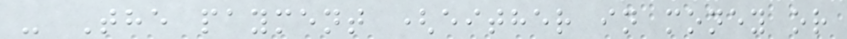- The payment (either in money or
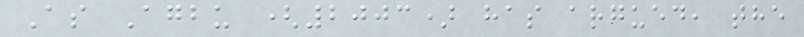As Agbu (2003) has argued, the
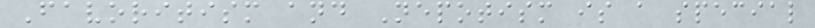Favoritism and Nepotism is a special
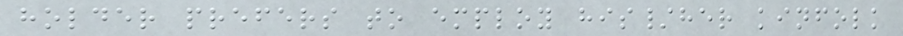holder prefers to employ his/her kinfolk
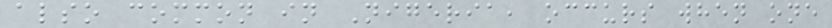also common in Nigeria, occurs when one
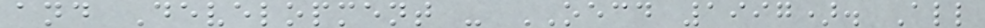and Development - OECD 1997). All
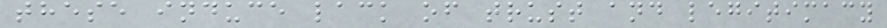these induce lack of trust and legitimacy
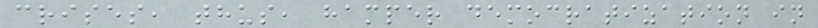crises, thus, hamper democratization in
